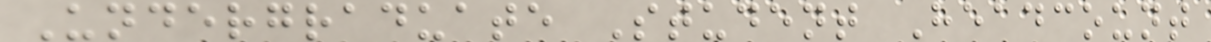Undergraduate Student Headcount
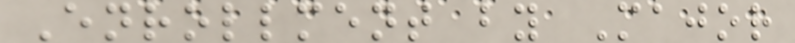Enrollment by Major
